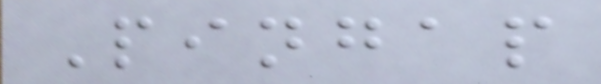Pingap
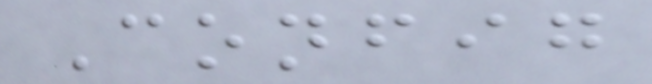Config
